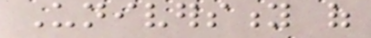University of
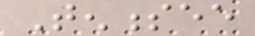Tennessee
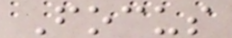Focus
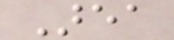Area
